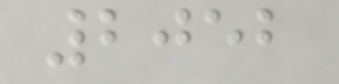2052
